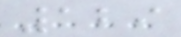129
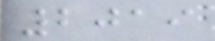2019
